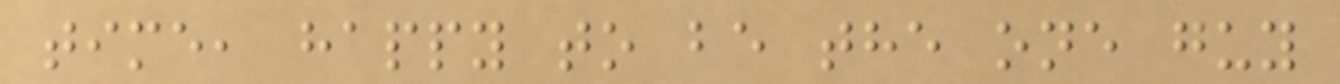time, happy to be the one guy
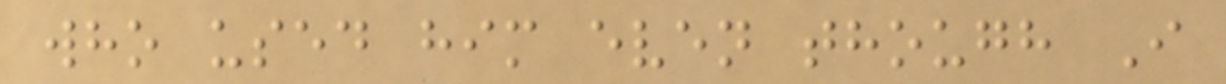who used him even though I
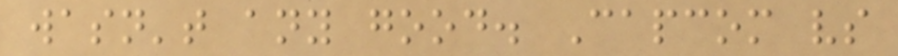wasn't any good. Capcom vs
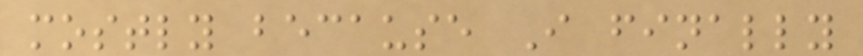mostly because I finally
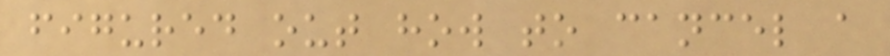figured out how to cancel a
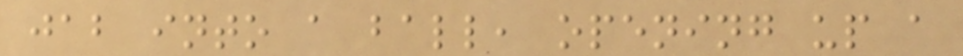jab into a ball, opening up a
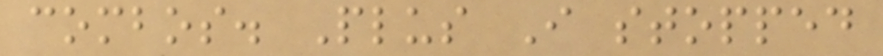combos. Plus I stopped
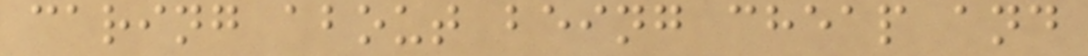caring about being cheap and
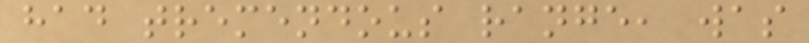had tremendous range, was
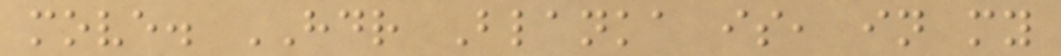move. HDR Blanka is, in my
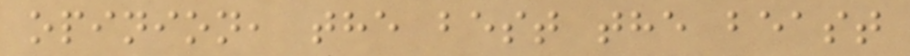opinion, the best the beast
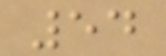54
